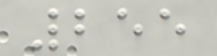255
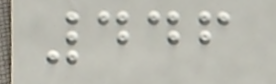446
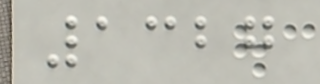1327
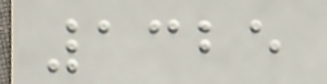1325
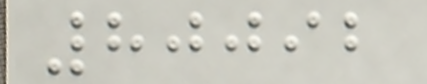80092
